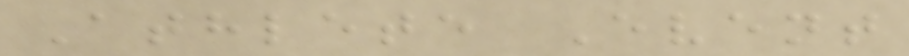Athlete Event
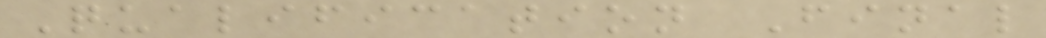Qualification Final
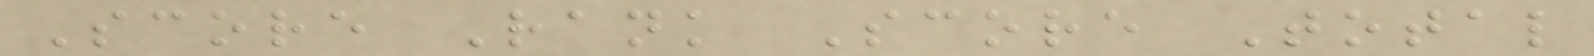Score Rank Score Total
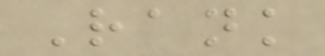Rank
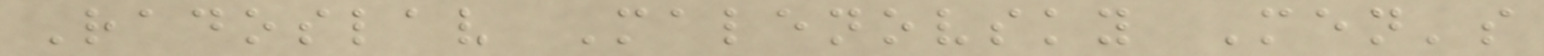Radoslav Malenovsky Men's
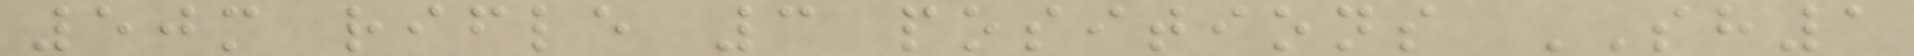50m rifle 3 positions SH1
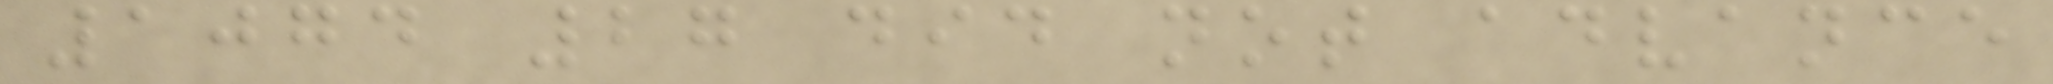1074 27 did not advance
